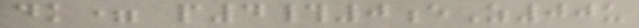dk= p4#0eZ00u
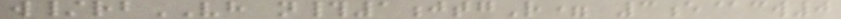w/rbVH n#1jtgR= 3e@cw0
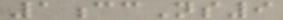1ccNs9
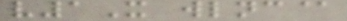v1X wlnc@
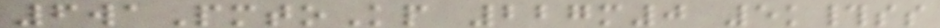6waPmtoKp 227m0 5k#ss
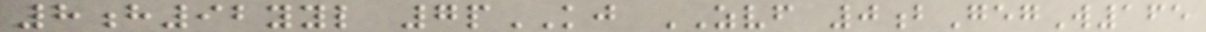8h92yyl 7pKJ ZVF 0bGegW165
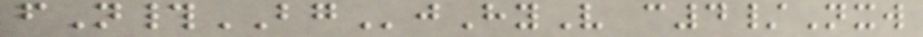fN#BGjHyV c4/Nxw
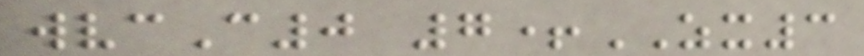wvcC0 7+ZX3
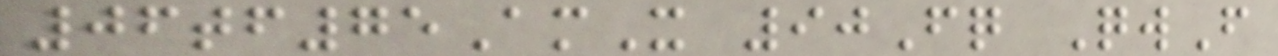06tf75AmX 90Fq QwF
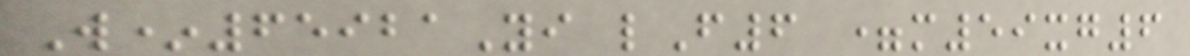W*65921Yi lF6 =m59xg6
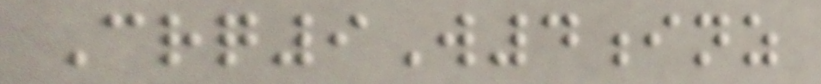Crq9W4inz
